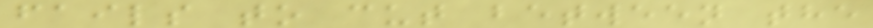fails to cut between the
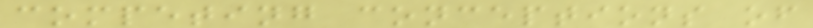competing conceptions of
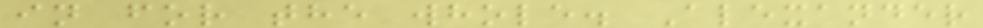in for the whole. Alexander
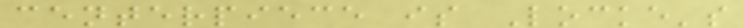centerpiece is Locke's
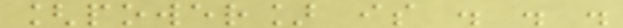[power] is . . .
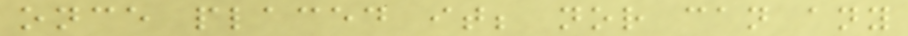once placed it; nor can any
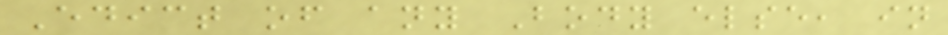Edict of any Body else, in
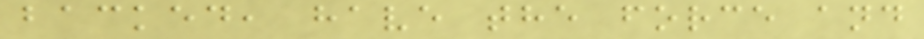backed, have the force and
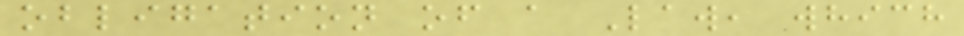obligation of a Law, which
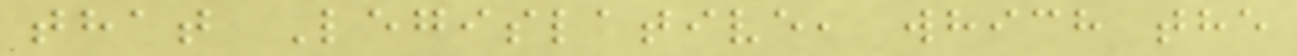that Legislative, which the
